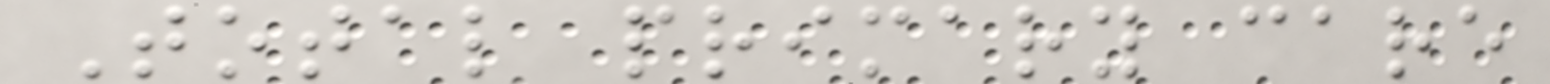Total primary care
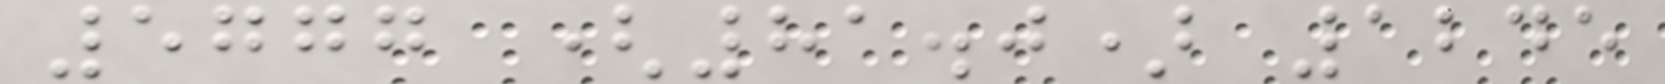5777 (81.0) 1245
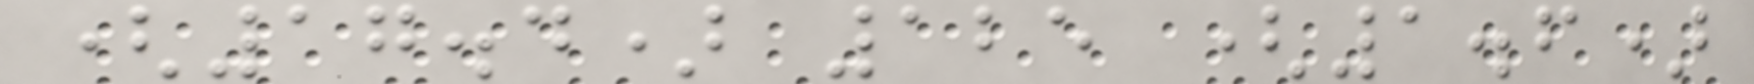(17.4) 125 (1.6)
